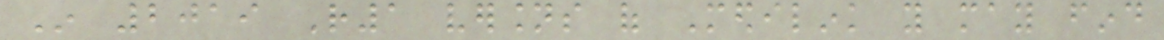In 2019 R1 versions of Medilink you may find
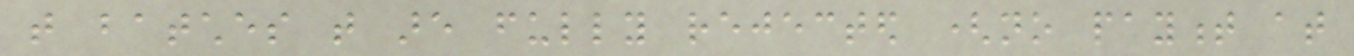that batches that are fully rejected (no payment at
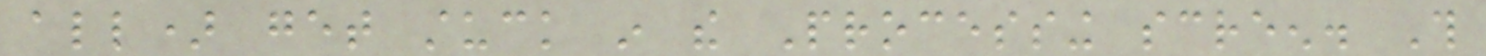all) get stuck in the Processing screen. This
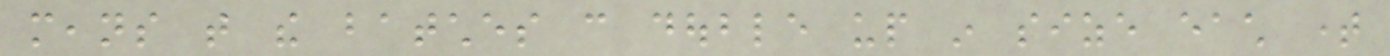means that the batches can double up in size each time
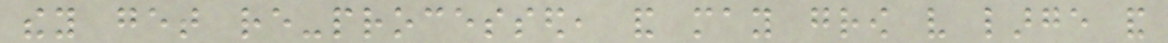they get re-processed, and may grow very large and
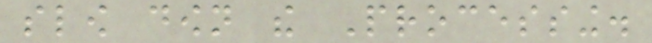slow down the Processing.
